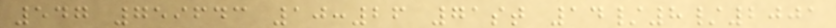547 759643 10:26 71st 14/8/2001
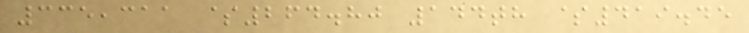335,311 $264.80 144th $419.45
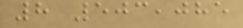8 503,085
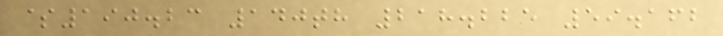$190.23 140th 218.225 59.162
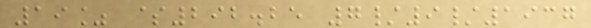19% $292.25 7/9/1937
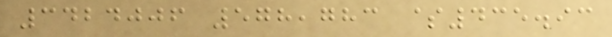3424006 578,783 $435.93
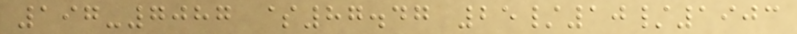197-7087 $87.47 25/10/1903
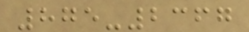875-2367
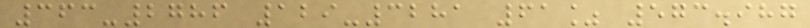363-2786 129-3281 61% 573.987
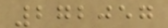272057
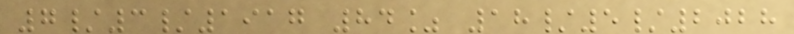7/3/1917 84% 18/5/2028
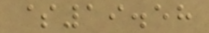$19.58
